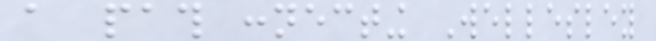a path connecting Wellesley
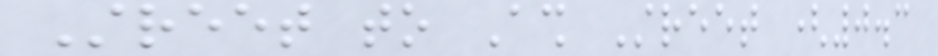Street to Ash Street (0.3
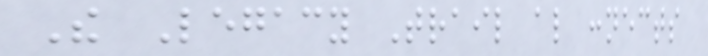The Legacy Trail also connects
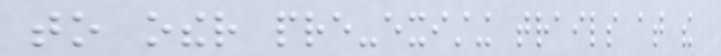to other pre-existing trails at the
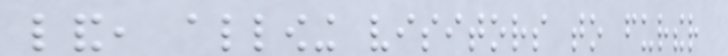land, allowing visitors to further
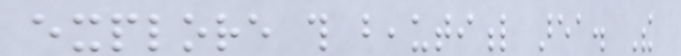explore this beautiful area. The
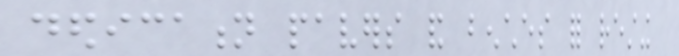dedication pavers and benches for resting
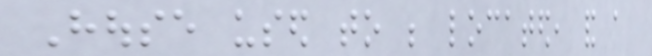House used to be located, and a
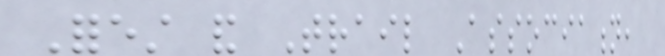Forest and Trail Association,
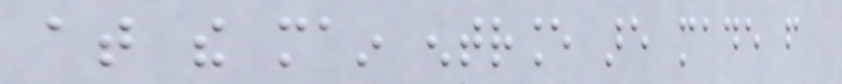at the main entrance are made from
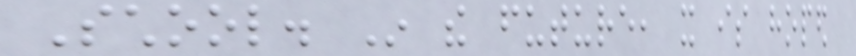School. In the future, it is hoped
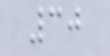30
